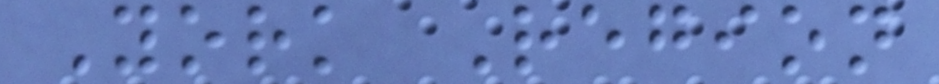York Region
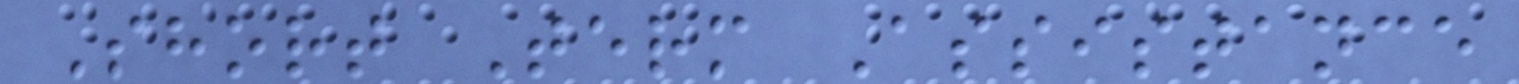Short Term Assistance
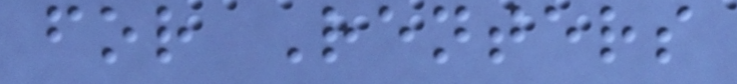for Renters
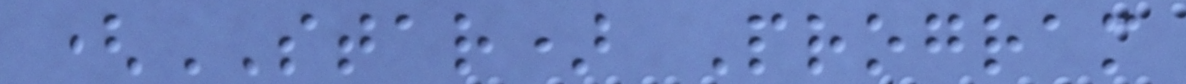(STAR) Program
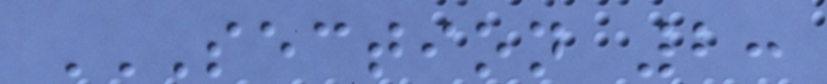SECTION 2:
